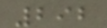292
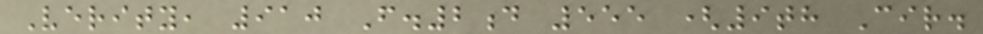Verity, 910 F.2d 555 (9th Cir.
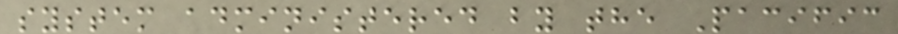system administered by the Pacific
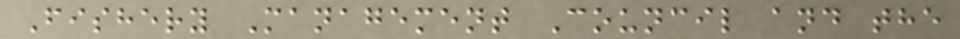Fishery Management Council and the
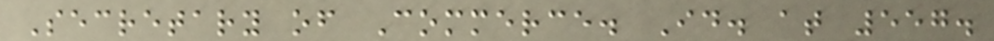Secretary of Commerce. Id. at 557.
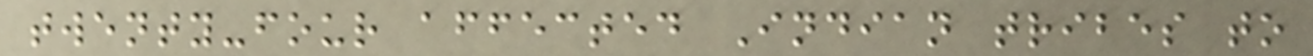twenty-four affected Indian tribes to
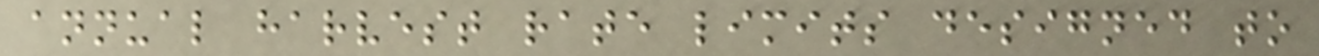annual harvest rate limits designed to
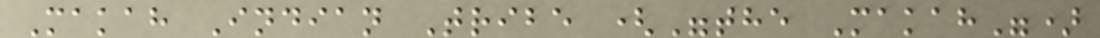Makah Indian Tribe ("the Makah")
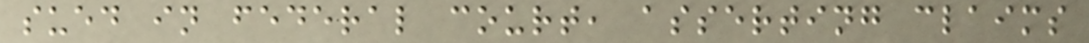sued in federal court, asserting claims
